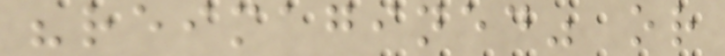"reimagined" or
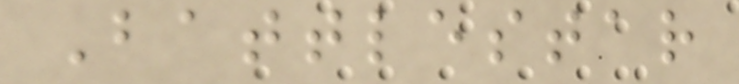Battlestar
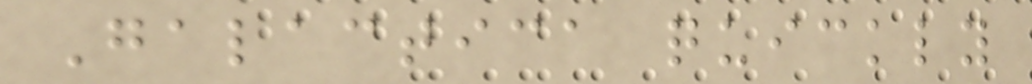Galactica quickly
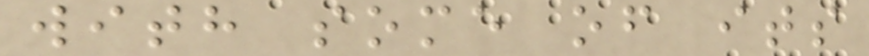with some of its
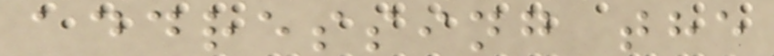addressing the
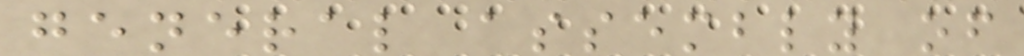general assembly of
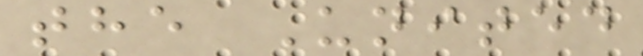the United
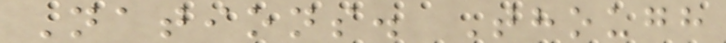Nations. Though
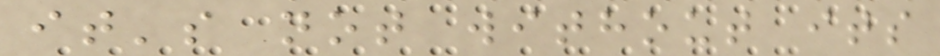it's not without its
